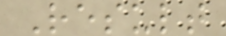Result
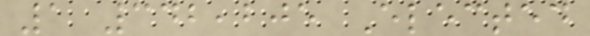1 342,205 Elected
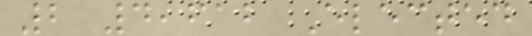2 4,612 Elected
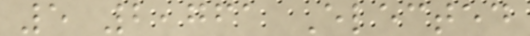5 2,761 Elected
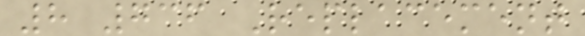8 736 Replacement
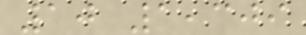10 1,309
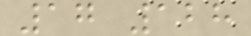17 128
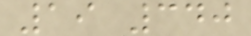19 340
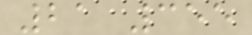21 355
